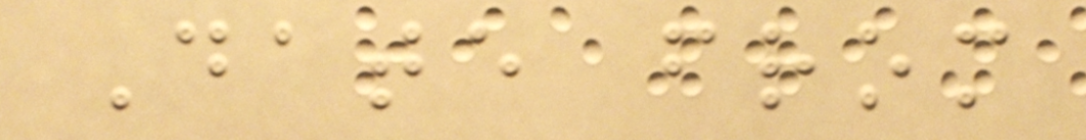Date from
